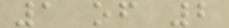1 of 2
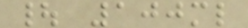| 100ml
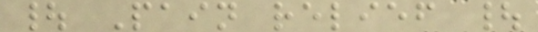| Pain relief |
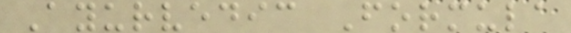Ayurvedic Formula
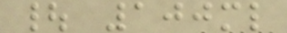| 100ml
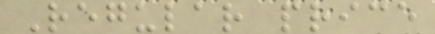Regular price
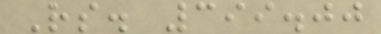Rs. 399.00
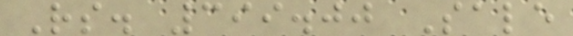Rs. 399.00 Sale
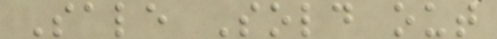Sale Sold out
